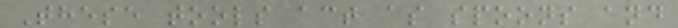These tools act as spoons and
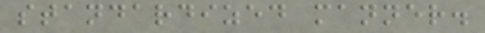standardized manner.
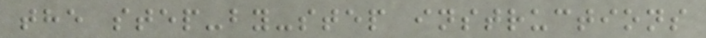the step-by-step instructions
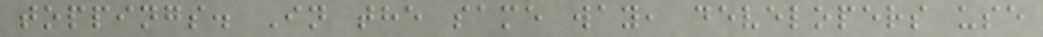toppings. In the same way, developers use
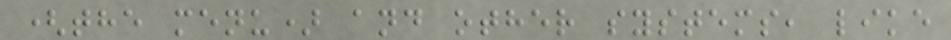(the menu) and other systems, like
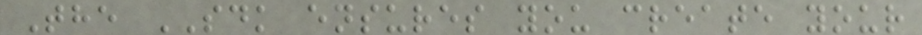The SDK ensures you create your
